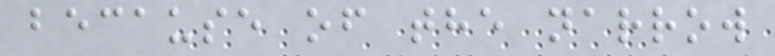because of the narrow
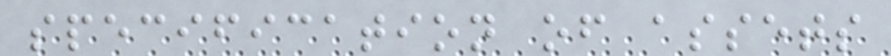specification of assets
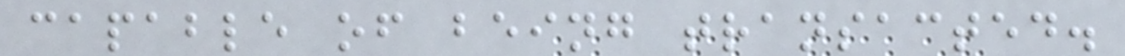capable of being transacted.
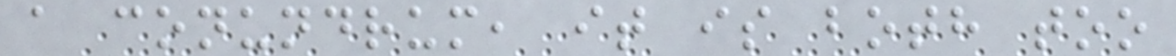a conundrum, it is both too
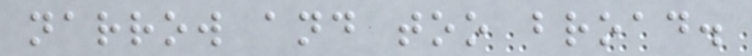narrow and too broad.
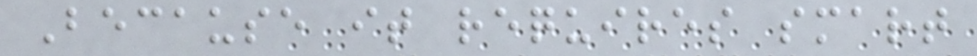Because it requires smart
